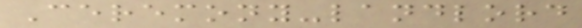Ceremony-landlord
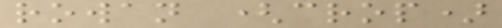rowan (crop)
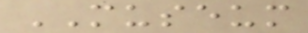MUSEUM
